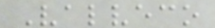Valveco
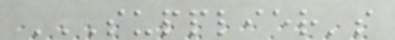SUPPLIER'S
